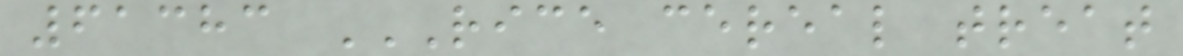61383 RICE CEREAL TREAT
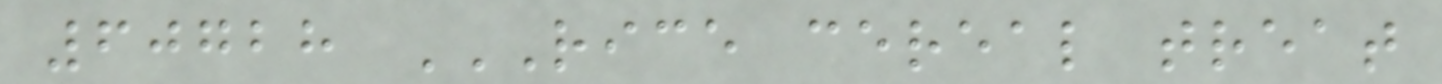60728 RICE CEREAL TREAT
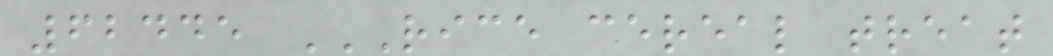62445 RICE CEREAL TREAT
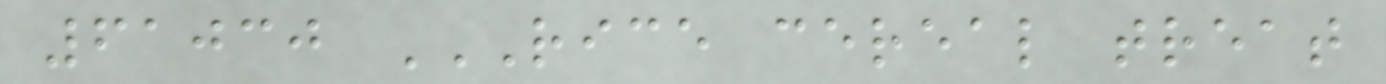61030 RICE CEREAL TREAT
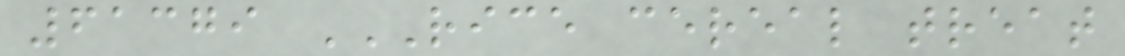61379 RICE CEREAL TREAT
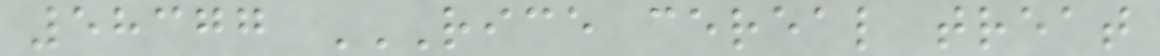58377 RICE CEREAL TREAT
